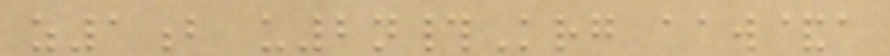z1b u2n#Krg aaw&a
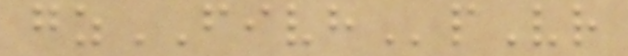gzFIVHpVr
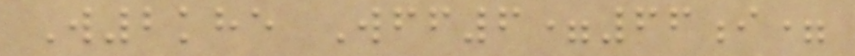W2khe Wff6=66i=
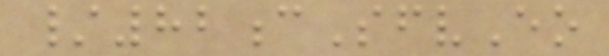/82cSfvEo
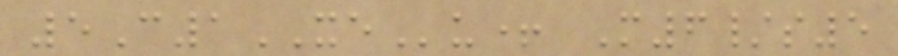5C1XEu+ M6/s5
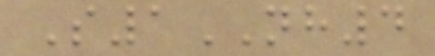S1NH4
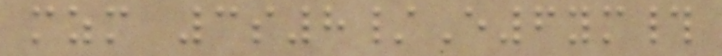mzm 3s8/E6ym#
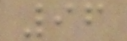96
